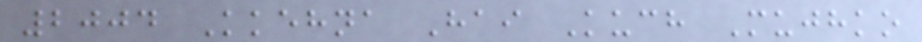2004 Kkehna Hai Kuch Mujhko
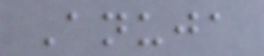Anuja
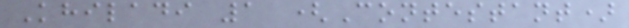Khiladi 1 (Contestant)
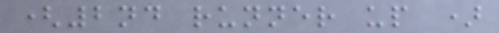(2nd runner up )
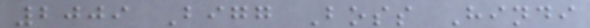2009 Bigg Boss Hindi
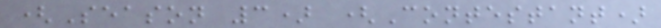(Season 3) (Contestant)
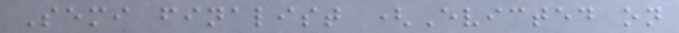Semi finalist (Evicted on
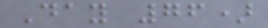Day 76)
